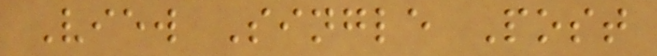View Single Post
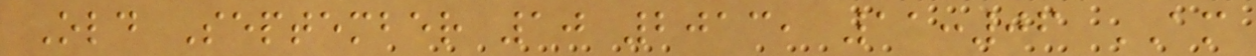Old September 10 2013, 11:06 AM
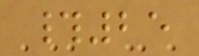#25
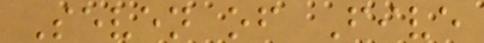Seven of Five
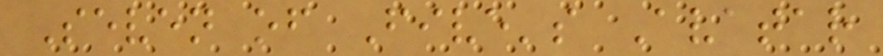Seven of Five's Avatar
